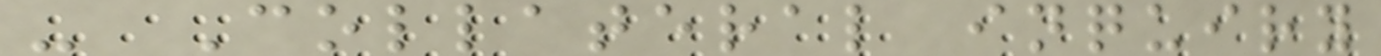- Collateral inquiry
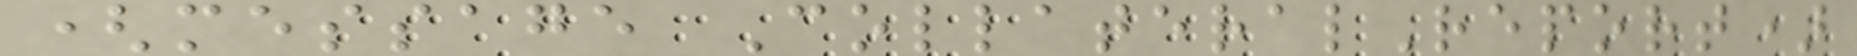(message CollateralReport)
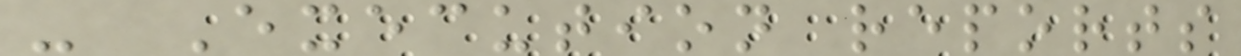- Execution reports
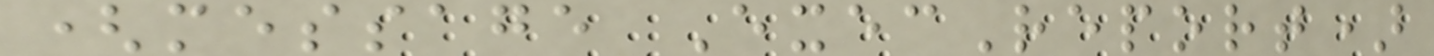(message ExecReport)
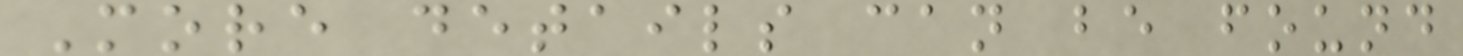More details can be found
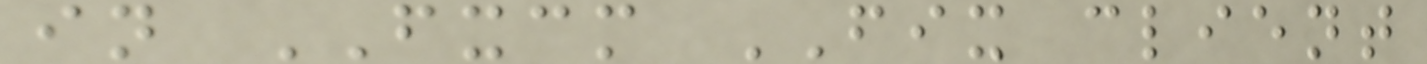in FXCM FIX client
